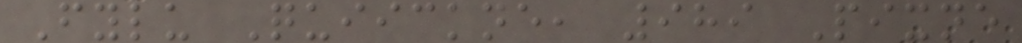Fylu Quiickne, 989 Pixne
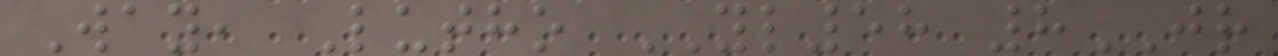Way, Lutho YL58 8JR
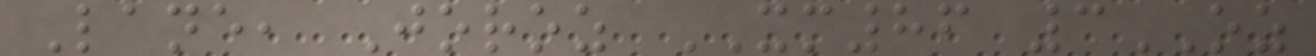Lane, Joroz XM86 3OZ
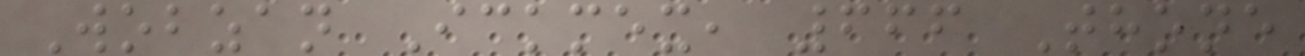Wobzan Ickmex, 666 Thone
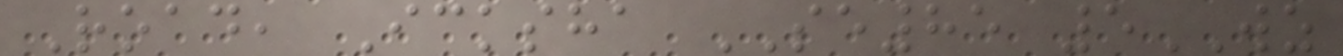Road, Icksha SE85 5WZ
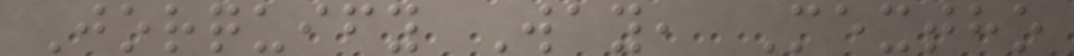Jorquify Way, Mextho
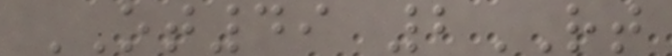OT49 2RT
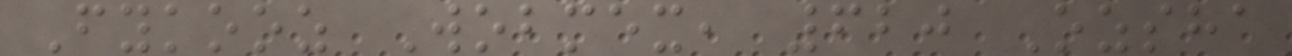Fykooz Wobmex, 620 Ozsha
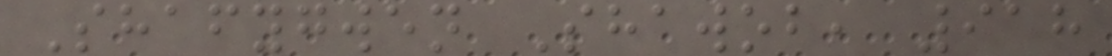Shafygwen Shawob, 918
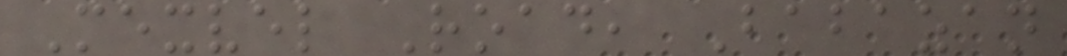Mexvel Road, Babazan
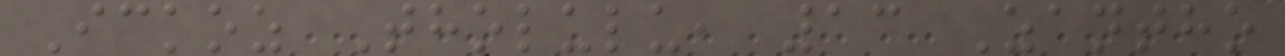Ickoz Tholulu, 13 Zantho
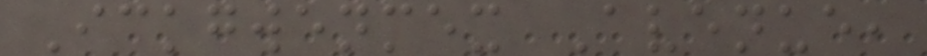Ickgwenmex Avenue,
